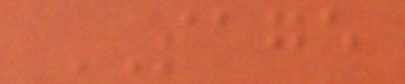SAGE
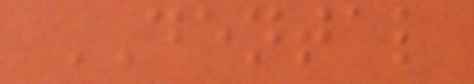DENTAL
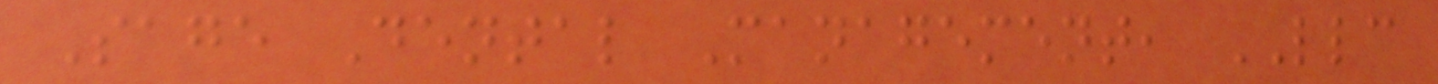Sage Dental Management, LLC
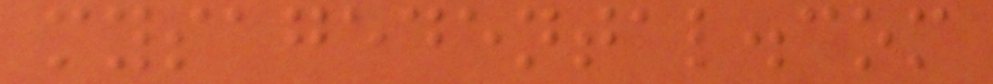mysagedental.com
